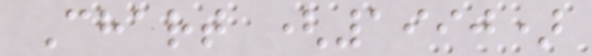Chart (1990)
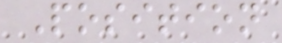Position
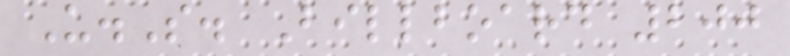U.S. Billboard 200
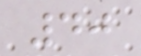40
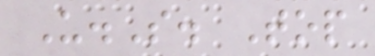U.S. Top
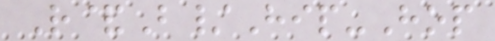R&B/Hip-Hop
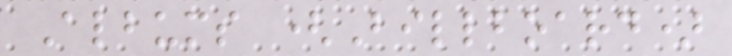Albums (Billboard)
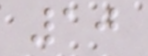10
